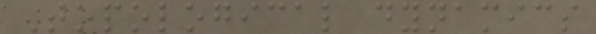Topological dynamics
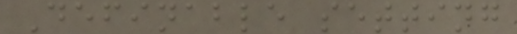Definable setting
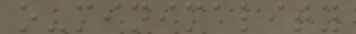o-minimality
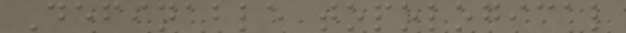Definable topological
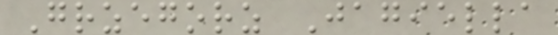Grzegorz Jagiella
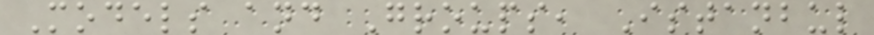Models and Groups, Istanbul
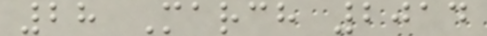28 March 2014
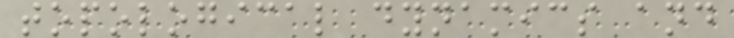topological dynamics and
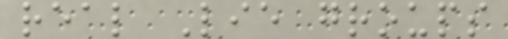real Lie groups
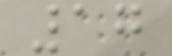17
